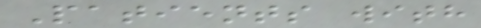Patients with
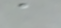a
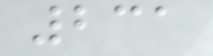231
